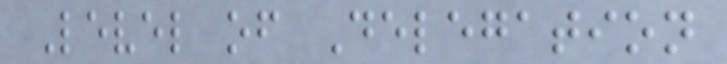Level of Delegation
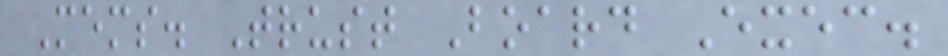Mems. Trust Board Exec.
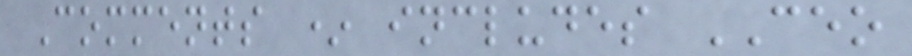Comments * includes CEO
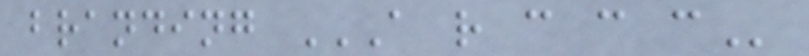branding A R C C C
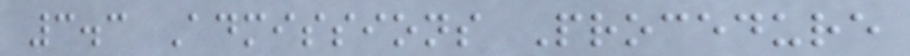3.3 Admissions Procedure
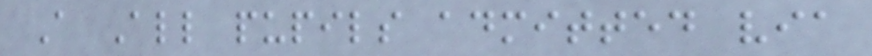A All pupils admitted via
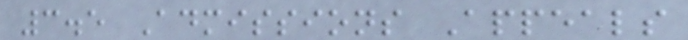3.5 Admissions Appeals
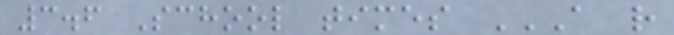3.6 School times A R
